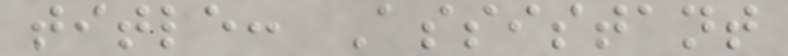title: Assistant
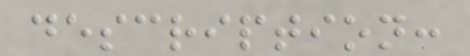description:
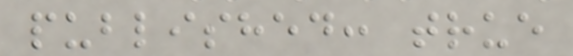published: true
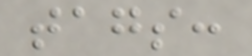tags:
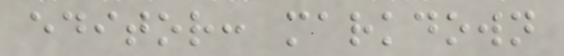editor: markdown
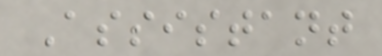Assistant
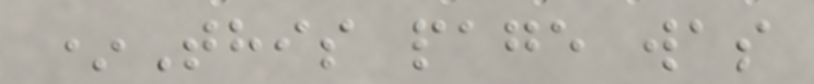*This page was
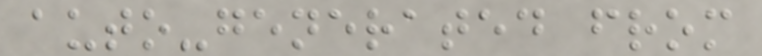auto-generated from
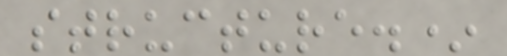structure.*
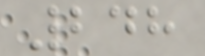248
